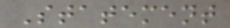Statement
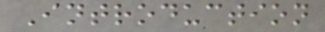Introduction
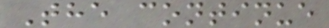The continue
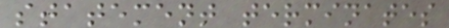statement terminates
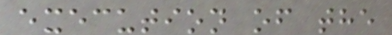execution of the
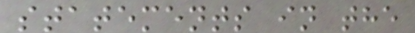statements in the
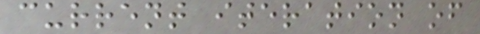current iteration of
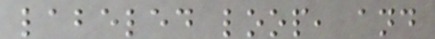labeled loop, and
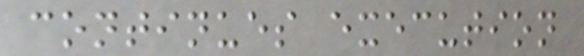continues execution
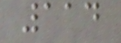114
